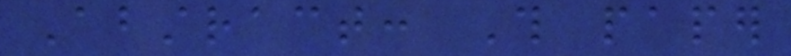Abstract: This paper
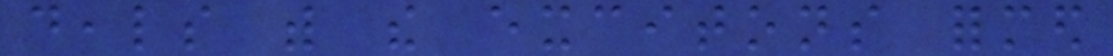deals with the excitons formed
